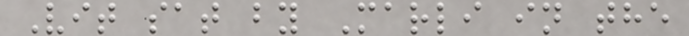Vit sat by Marli in the
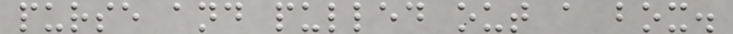purse and pulled out a box.
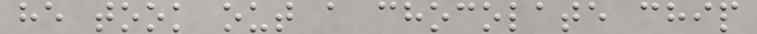he took out a chocolate chip
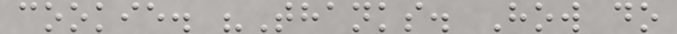cookie. "Thanks. How do
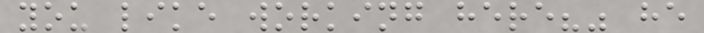you like working here?" he
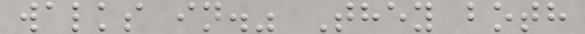walks in." They both
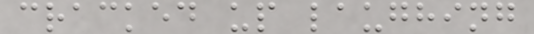cracked up laughing
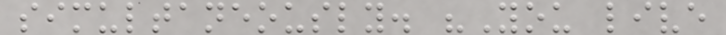simultaneously. "You live
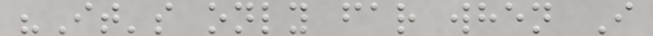"It's only far when I
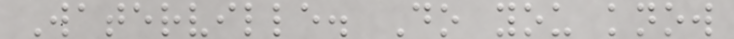Waterville. Do you know
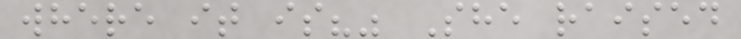where it is?" She raised
